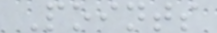Points
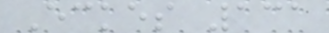Eckes 131
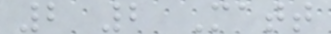2 2 Matt
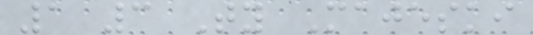1 3 Ty Majeski
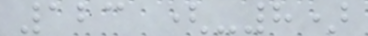123 (-8)
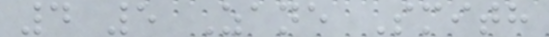4 5 Zane Smith
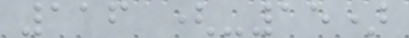116 (-15)
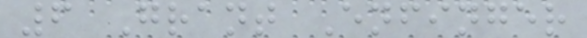6 Grant Enfinger
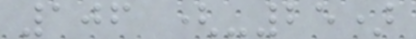106 (-25)
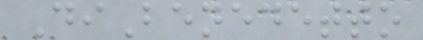DiBenedetto
